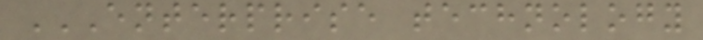ENTERPRISE TECHNOLOGY
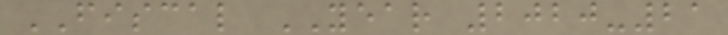FISCAL YEAR 2020-21
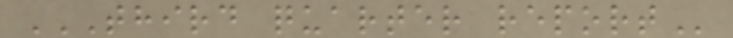THIRD QUARTER REPORT
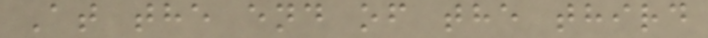At the end of the third
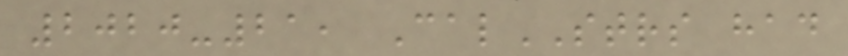2020-21, CalSTRS had
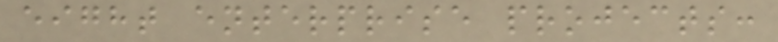eight enterprise projects:
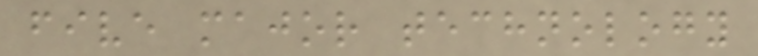five major technology
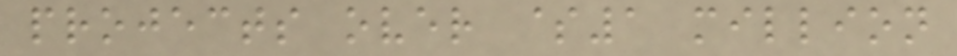projects over $1 million
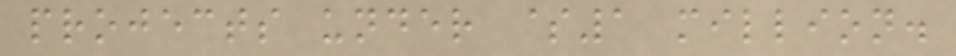projects under $1 million.
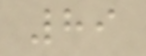89
